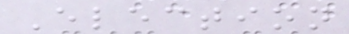Election
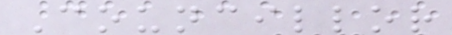Councillor
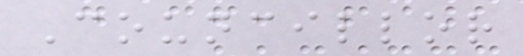Councillor
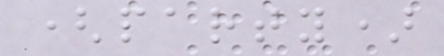(party)
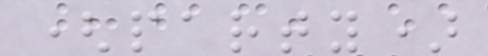(party)
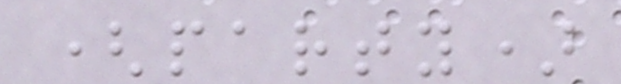(party)
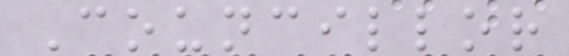Councillor
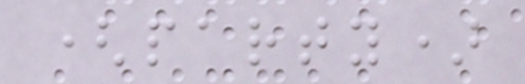(party)
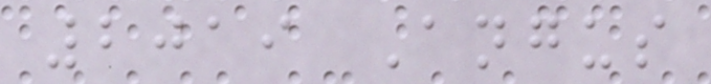2019 Angus
